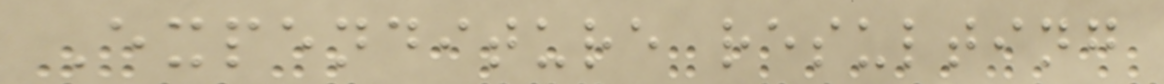Expenditure resulting
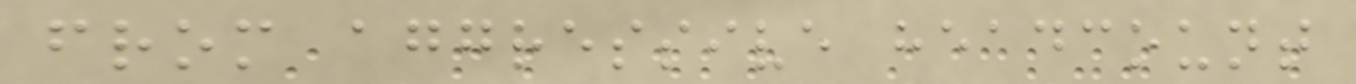from aggressive headcount
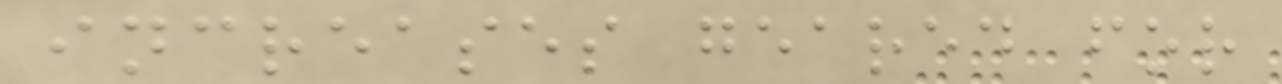increases geared for
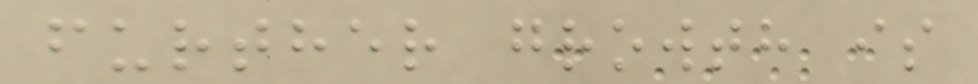further growth is
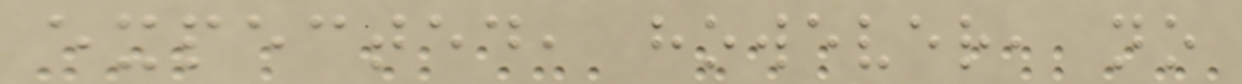expected, however, no
